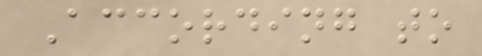According to
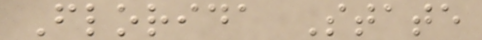Florida State
